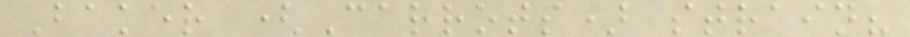Baker (Carrots) strain?
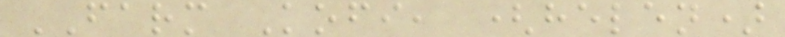FARM Kofi, (helen)
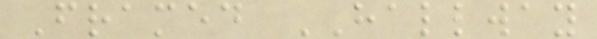Framed HALLWAY
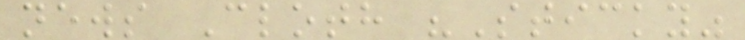news Cloth "Sticky"
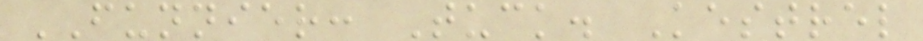FUNNIER: Tuck. Kestrel
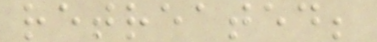retreated;
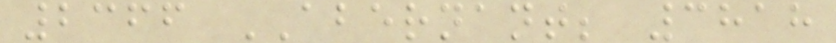2366 ABERNANT; 3818
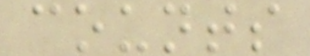counts
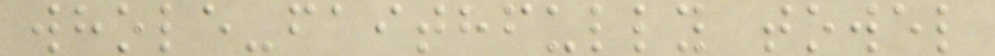whole-faithfully towel
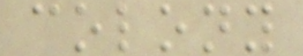colony
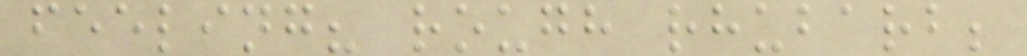feeling? rough rhubarb;
